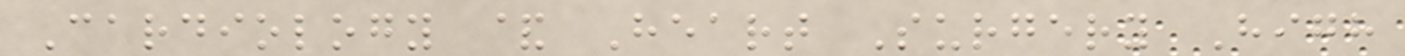Cardiology & Heart Surgery High
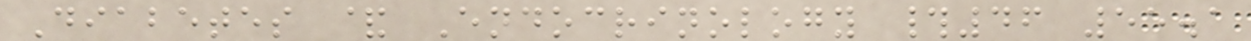Diabetes & Endocrinology #46 55.1
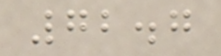72.7
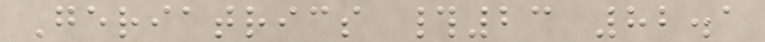Geriatrics #23 82.1
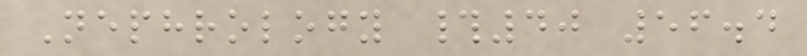Nephrology #40 56.4
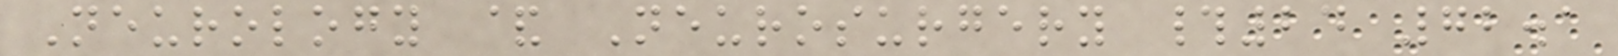Neurology & Neurosurgery #24 72.1
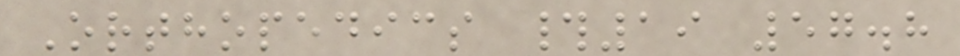Orthopedics #19 57.8
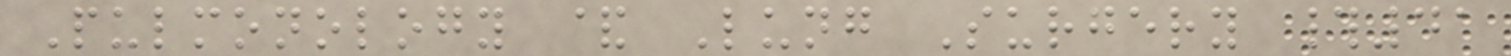Pulmonology & Lung Surgery #41
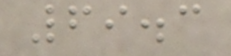69.3
